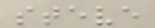steve
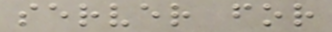server for
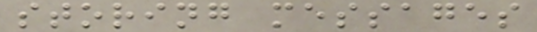storing messages
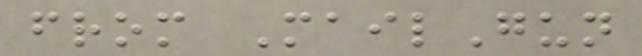from MailGun
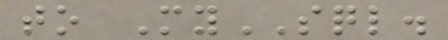to MySQL.
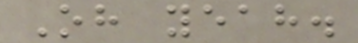Oh yeah.
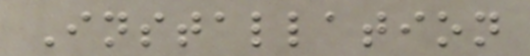Installation
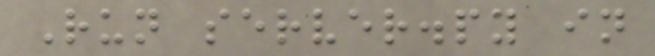Run server.py in
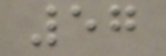57
